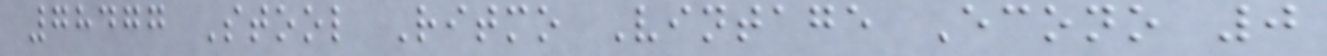78477 Stool Ritmo Vintage Econo 0
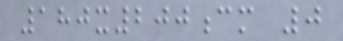180x200cm 0
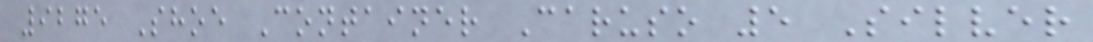9275 Shoe Container Caruso 5 Silver
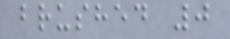brushed 0
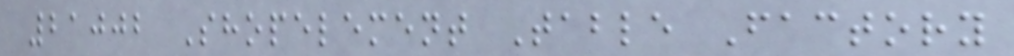21002 Shopelement Table Factory
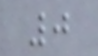0
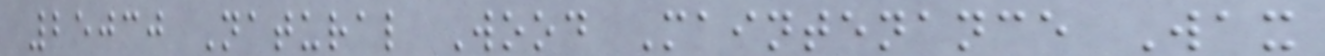25030 Natural Wood Maintenance Wax
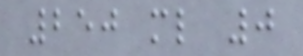250 ml 0
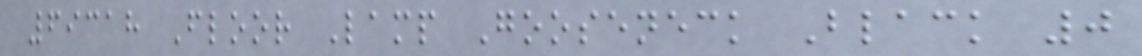69318 Floor Lamp Gooseneck Black 0
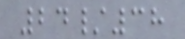24/38
